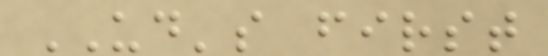UD's first
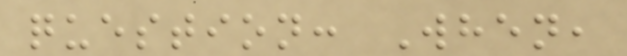question: When,
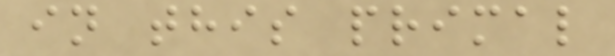in this primal
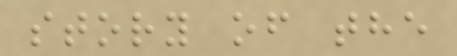story of the
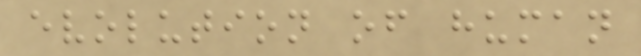evolution of human
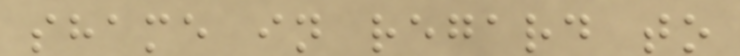shame in regard to
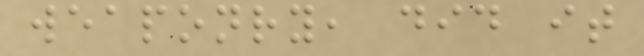weaponry, did it
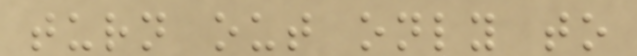turn out only to
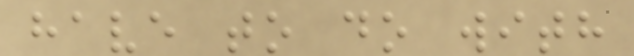have to do with
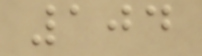104
